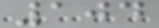104
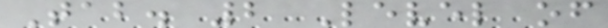Tab. 2 Level of
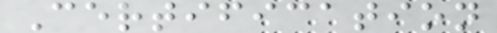Certification
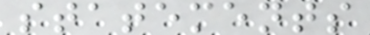statements
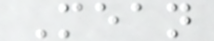Mean
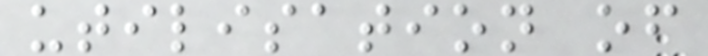utilisation of
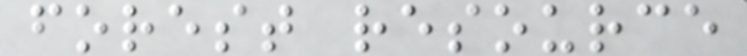forest resource
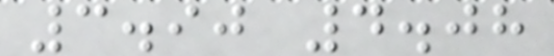3.90 4.08
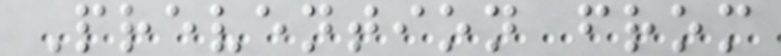Prevention from
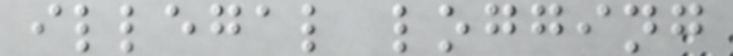illegal logging
